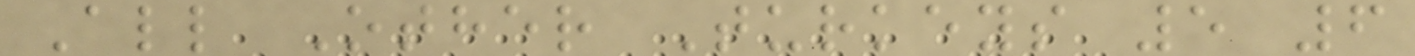All Other Turkeys 5 6
